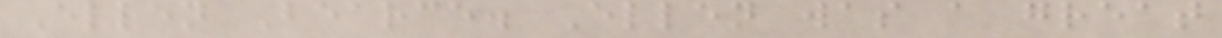Ellen Bearce. Ellen was a great
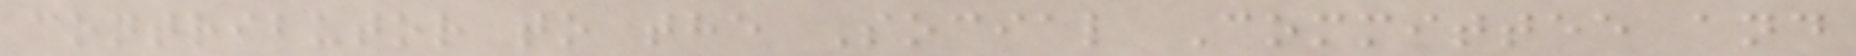contributor to the Social Committee and
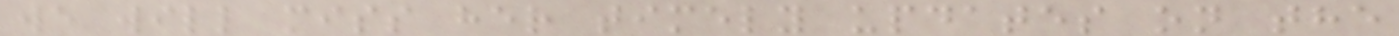we will miss her timely updates on the
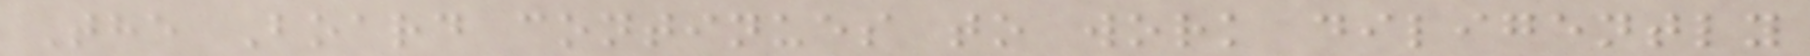The Board continues to work diligently
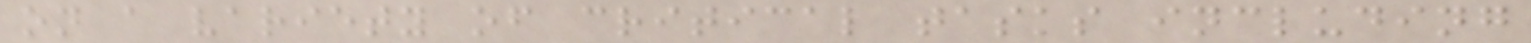on a variety of critical tasks including
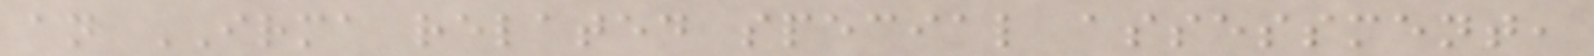an IRMA related special assessment,
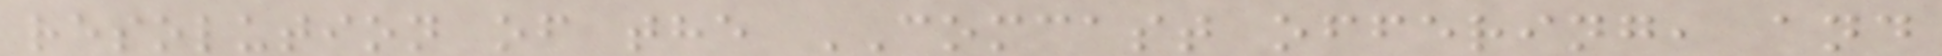resolution of the COMCAST offering, and
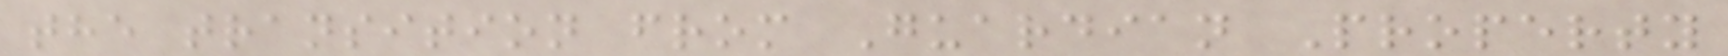the transition from Guardian Property
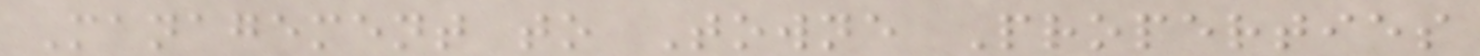Management to Towne Properties
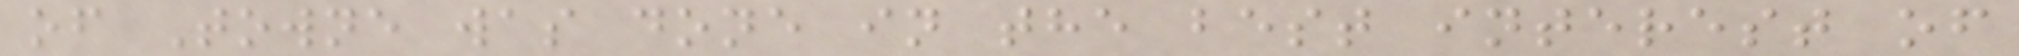of Towne was done in the best interest of
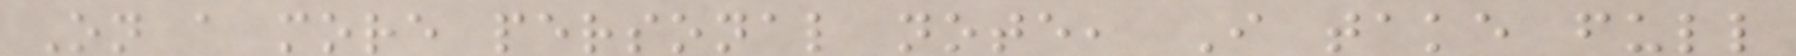On a more personal note, I take full
